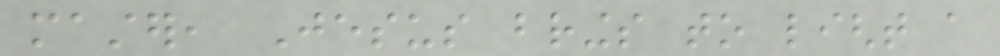master, Jesus brings to light a
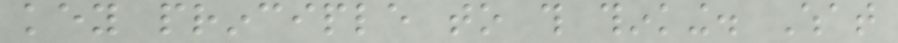key principle to this thinking. What
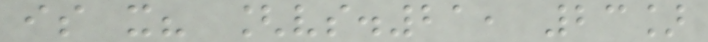is it? [vs.21, 23]
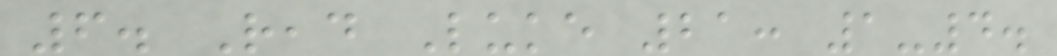6. Read Luke 21: 1-4.
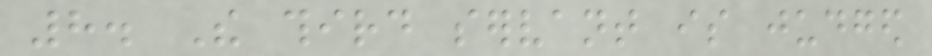8. The third servant is judged
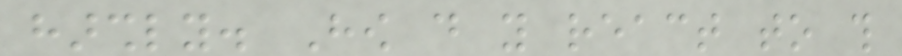harshly. How do you react to this
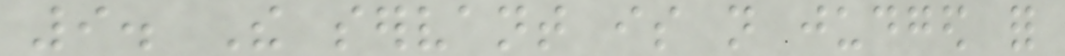9. The servant is not judged for
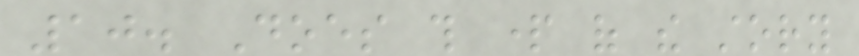10. Does this part of the story
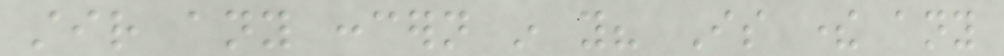stir any concern in you? Is there any
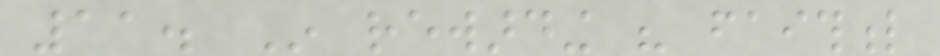11. In rewarding his faithful
